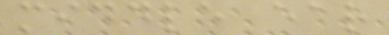middle ear
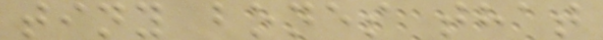tiny bones that
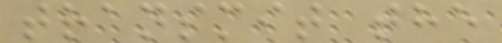transmit the
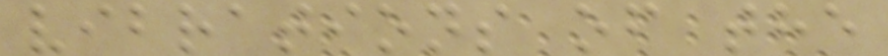vibrations of the
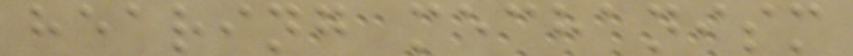hearing mechanism
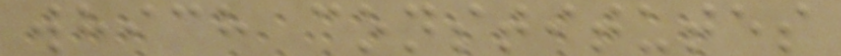which constitutes
